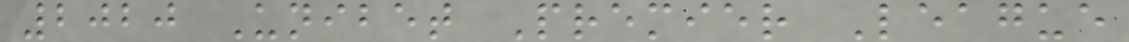2020 Unibet Premier League
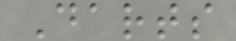Darts
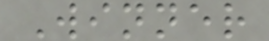Winner
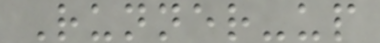Runner-up
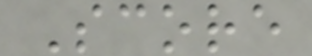Score
